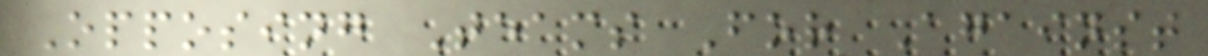Opposing Teams For Against
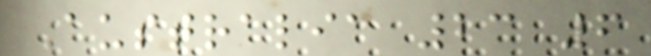Australia 23 6
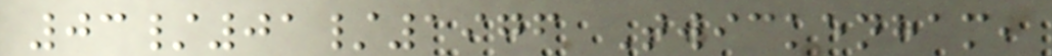03/01/1976 Twickenham,
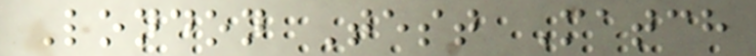London Test Match
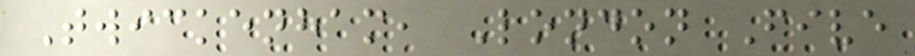Twickenham, London Five
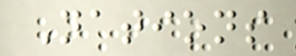Nations
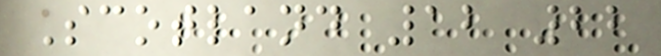Scotland 12 22
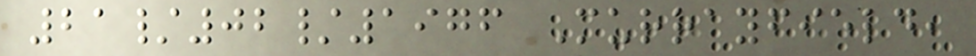21/02/1976 Murrayfield,
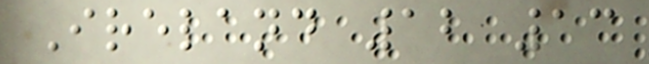Ireland 12 13
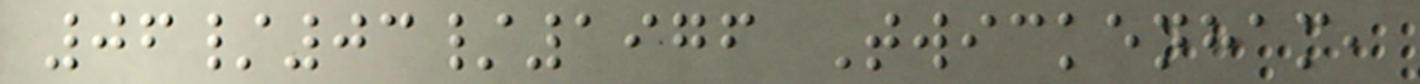06/03/1976 Twickenham,
